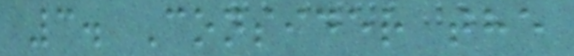3. Consider the
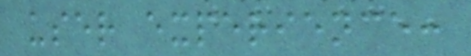user experience:
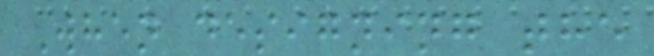When designing the
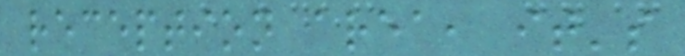reception area, it's
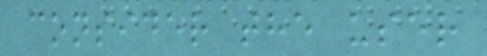consider the user
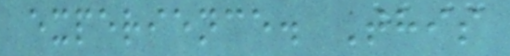experience. This
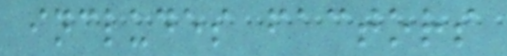includes factors
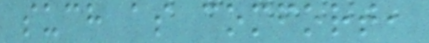such as comfort,
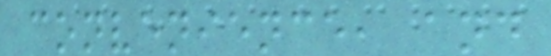convenience, and
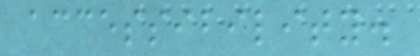accessibility.
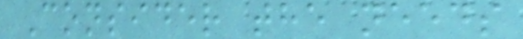Consider the needs
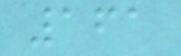161
